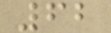62
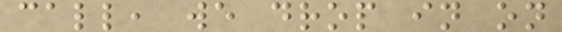call, we drop in on
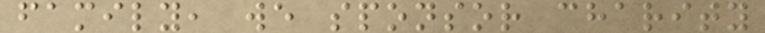family, we sponsor charity
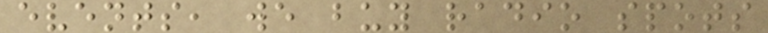events, we buy radio spots
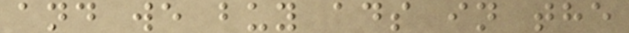and we buy ads in the
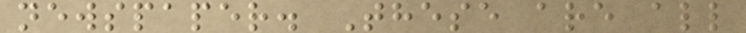newspaper. These are all
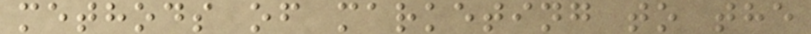methods of marketing to the
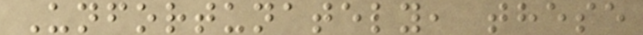Unfortunately, these
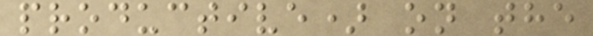productive) on the
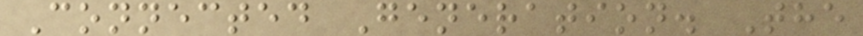Connected Generation. The
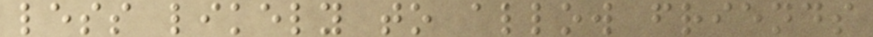less likely to allow friends
